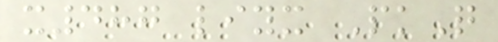x487 liyx PkQ
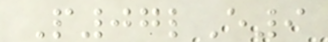P07lE9
